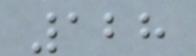128
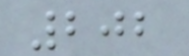202
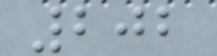202
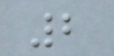2
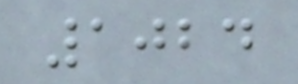1024
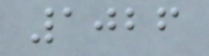1026
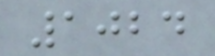1024
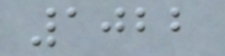1022
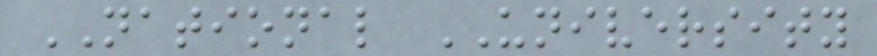NATIONAL UNIVERSITY
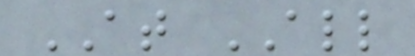AT ALL
